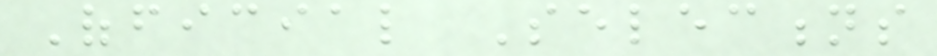Official Selections
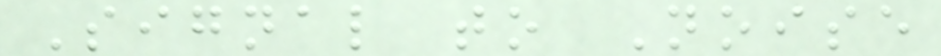Signal to Noise
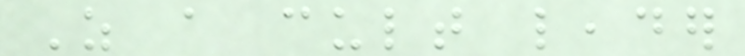As a cult leader
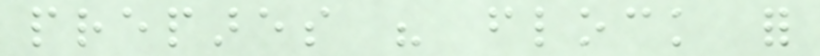prepares his flock for
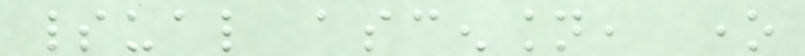spiritual ascension, one
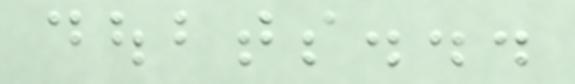doubts...
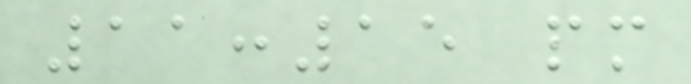11:15 pm
